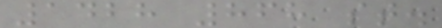1428 868 st.
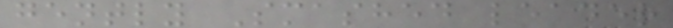gently Smashed leader
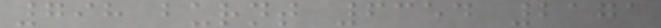798 burnt 6354 2171
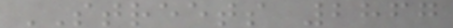STREETS 2867
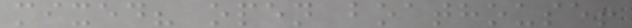mixed? open boathouse!
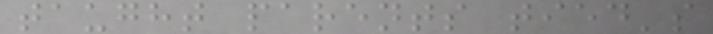taught parents tied's
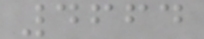4664
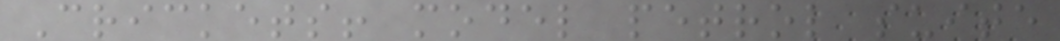Crickets! model petrol suite
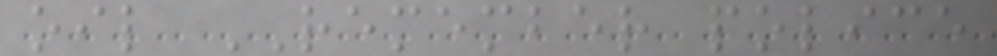oil REMEMBER police
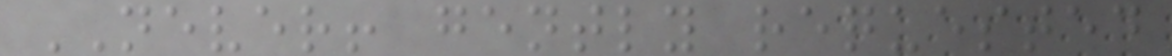NEVER! gently requested
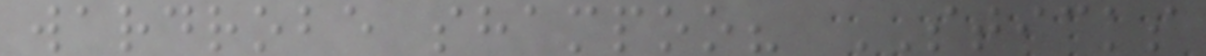wardrobe shampoo? STICKS
